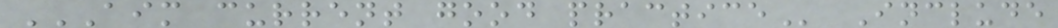AIM CURRENT GOOD PRACTICE Include
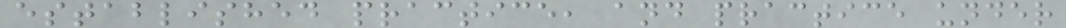established practice, and practice under
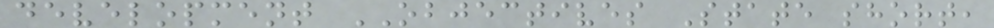development OBJECTIVES State short,
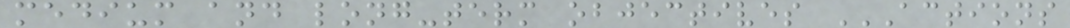medium and long-term objectives ACTIONS
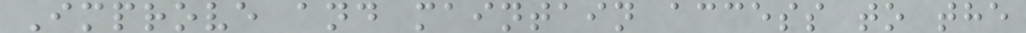Improve and maintain access to the
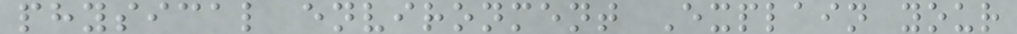physical environment Explain your
